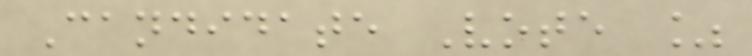Candidate Vote %
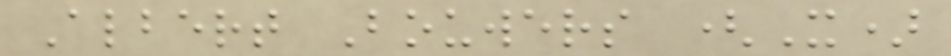Albert Bouwers (X)
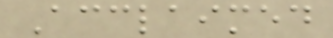Acclaimed
